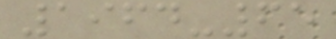1964-65
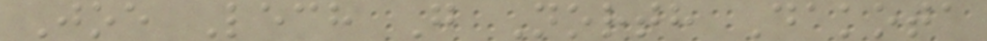Joe Lech G North Dakota
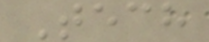Tech
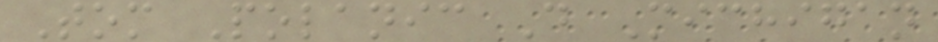Tom Polanic D Michigan
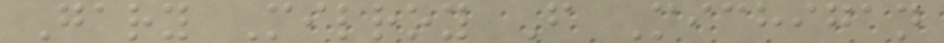Gary Milroy F Michigan
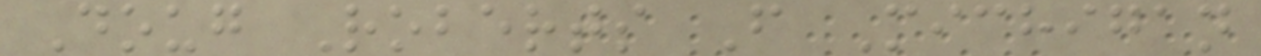Doug Roberts F Michigan
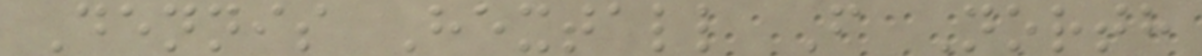Dennis Hextall F North
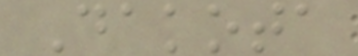Dakota
